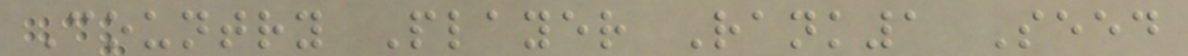Country Player Rank1 Seed
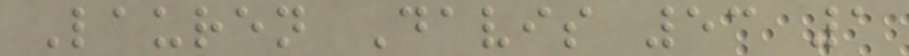Lauren Davis 53 1
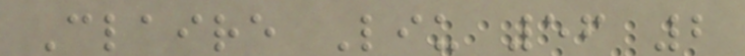Claire Liu 56 2
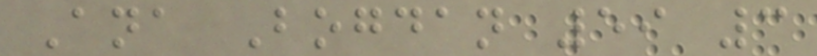Ana Bogdan 59 3
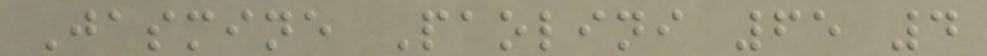Jasmine Paolini 65 4
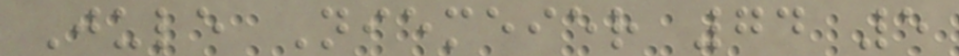Jule Niemeier 74 5
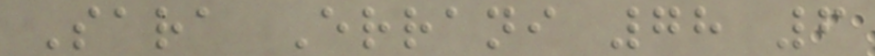Sara Errani 78 6
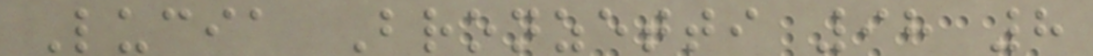Lucia Bronzetti 98 8
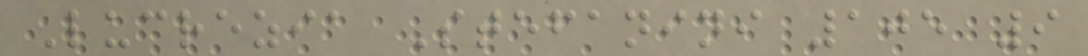Lucrezia Stefanini 105 9
